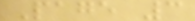Page 3
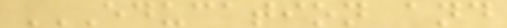EDUCATION AND
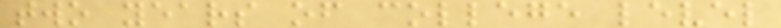two years of college level
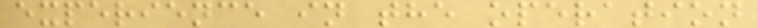experience in the operation
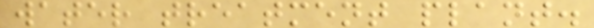water treatment plant.
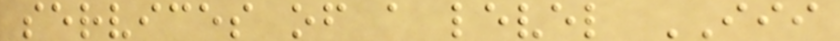services of a level III
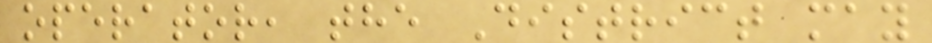operator, the District may
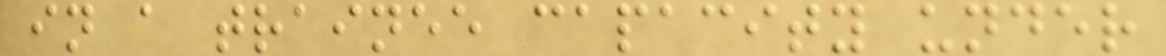in a trainee capacity under
